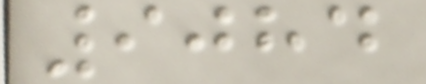9084
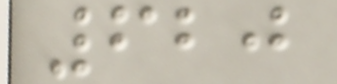620
